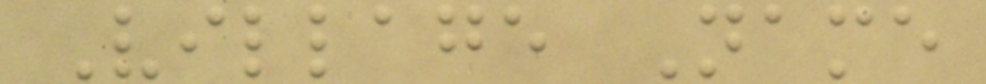Village Name
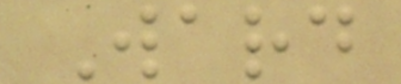Ward
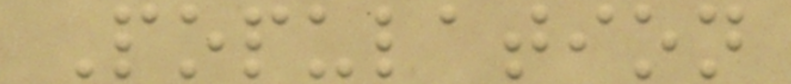Population
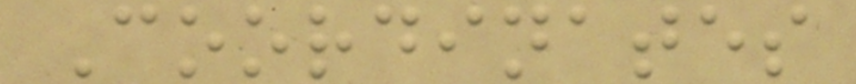Coordinates
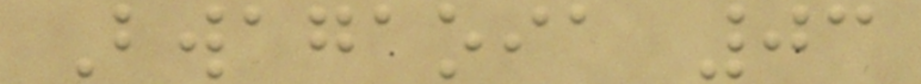Bwagaoia 03
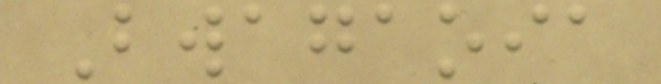Bwagaoia
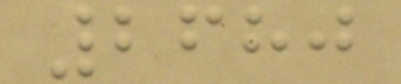2680
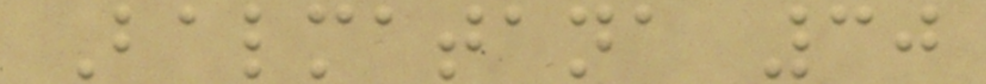Balmatana 30
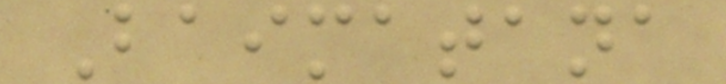Baimatana
